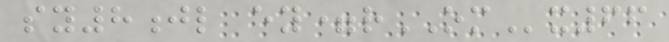sy8jl ey=rOMx66
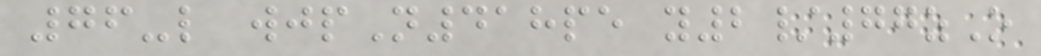76-l wjpN418pe y2/77zO
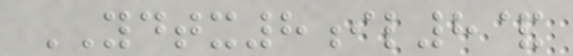YDTX8il8&
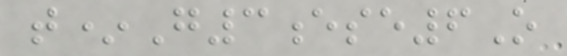t*G3ese6O
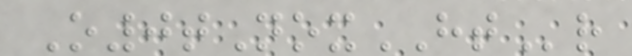O0tNoxHTr
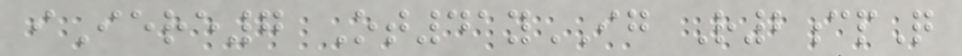iIere7 Ot41yIG R2cpQ
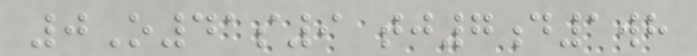0O41s9 tj7d1wh
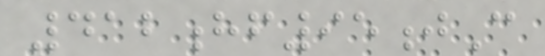412hf95jC
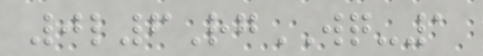0l6RgWQ-1
